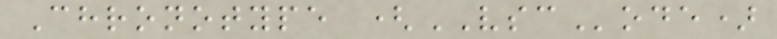Chronotype (VSCode)
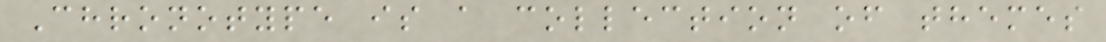Chronotype is a collection of themes
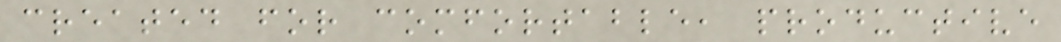created for comfortable, productive
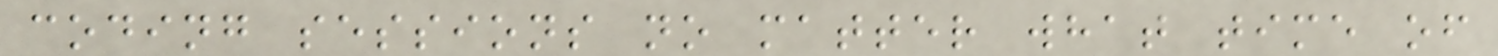coding sessions no matter what time of
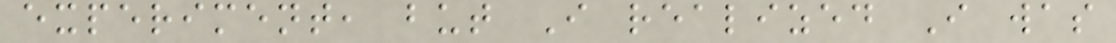experiment, but I realized I was
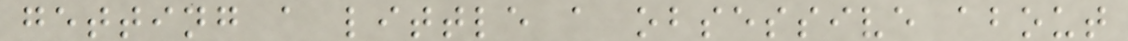getting a little a obsessive about
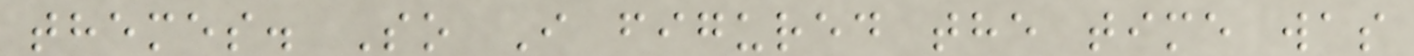themes. So I figured the time was
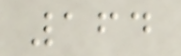164
